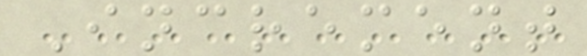Increment
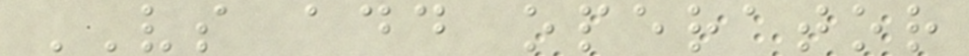VS add operator
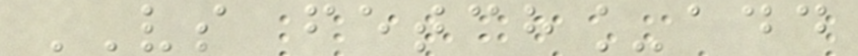VS fetch_add
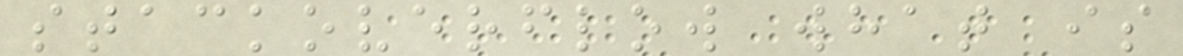stackoverflow what is
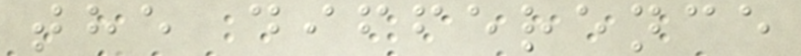the difference
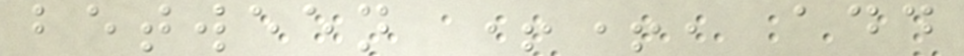between ++, add
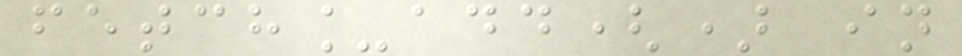fetch_add() in
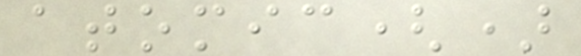atomic()
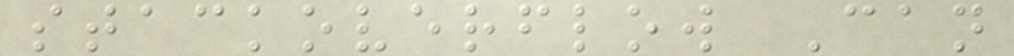stackoverflow Can
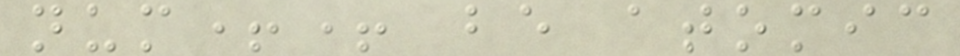num++ be atomic
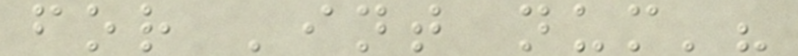for 'int num'?
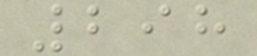298
